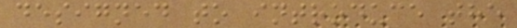designed to introduce the
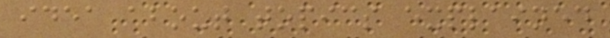idea about topics explained
